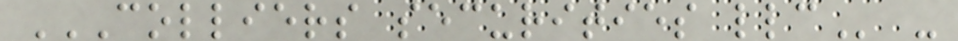COLLIERS SECURITIES LLC -
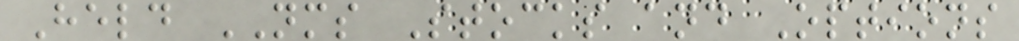Held NMS Stocks and Options
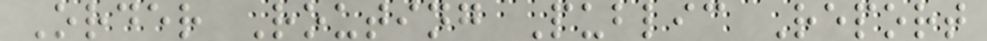Order Routing Public Report
